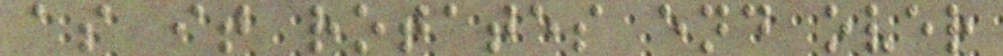as it rotates end over
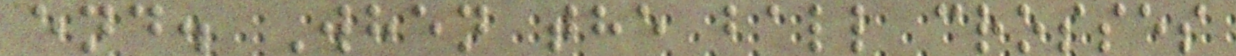end. When the ball crosses
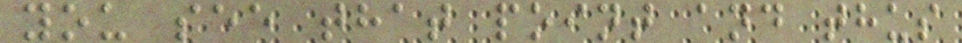you see that point and thus
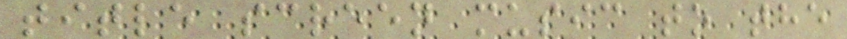title screen music to the
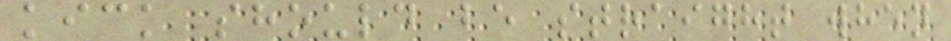kick should be straight when
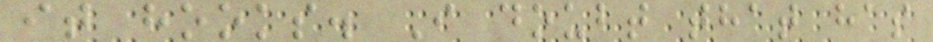it hooks. I doubt that has
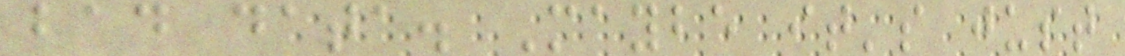bad data. Maybe it's just
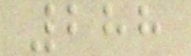288
